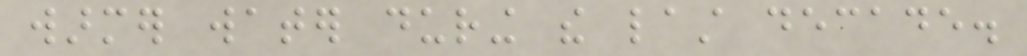warmer water during the last decade.
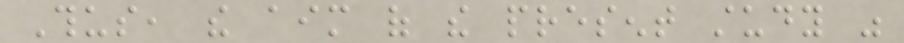Thus, the aim of the present study was
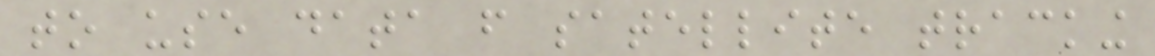to use data from satellite tracking
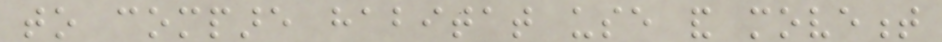to compare habitat use and movement
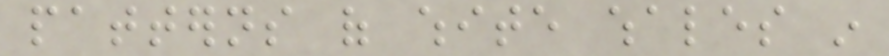patterns of white whales in
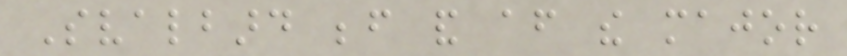Svalbard before and after the major
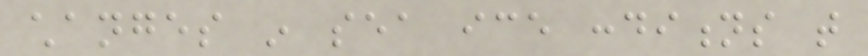changes in sea ice conditions that
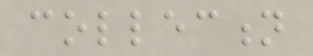collection
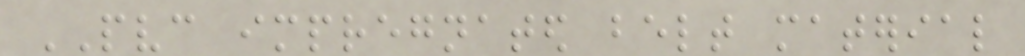PVC impregnated belt material
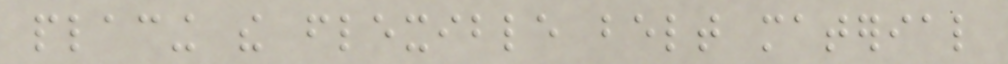placing the flexible belt material
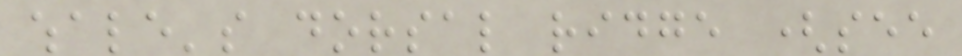whale's dorsal ridge (see
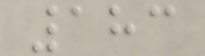183
